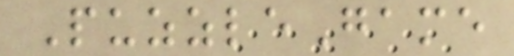PuzzleGame
